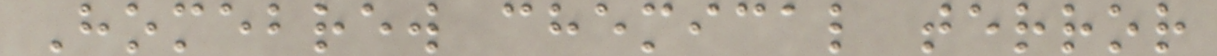Homebrew chemical terror
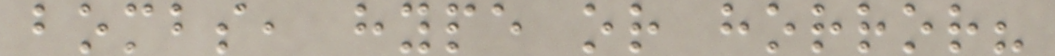bombs, hype or horror?
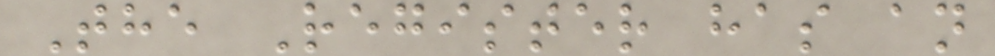The Register has an
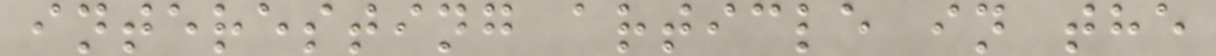interesting article in the
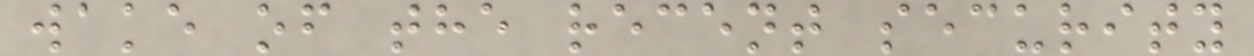wake of the recent security
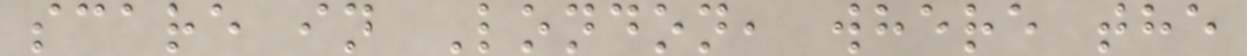scare in London, where the
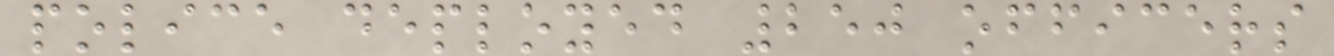police deployed 250 officers
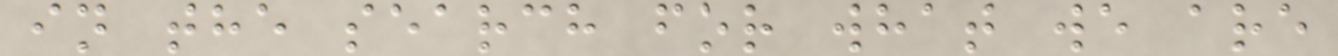in the search for what we are
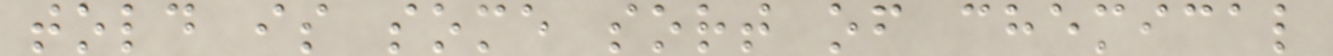told is some sort of chemical
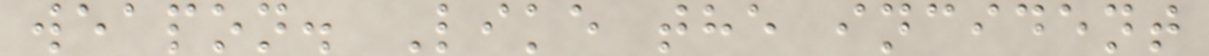weapon. Like the incident
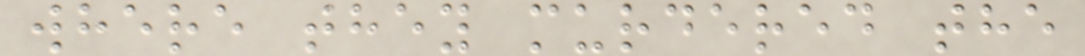where they murdered the
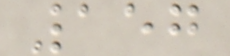157
